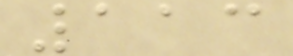113
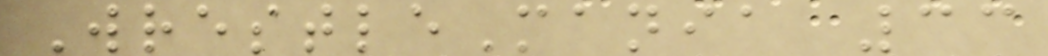WrestleMania 33
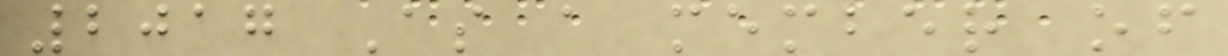2017 As a member of
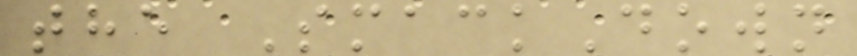the SmackDown
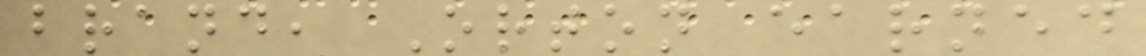brand, Orton earned
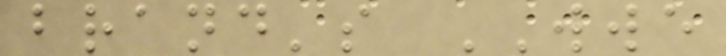brand's WWE
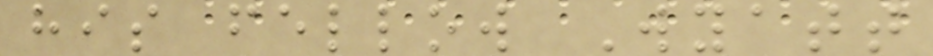his fellow Wyatt
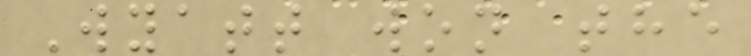Wyatt won the
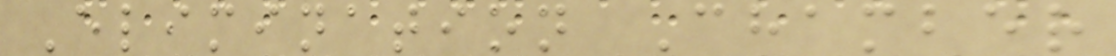Elimination Chamber
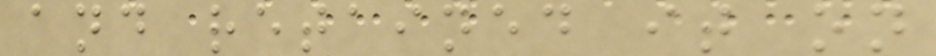and retained it on
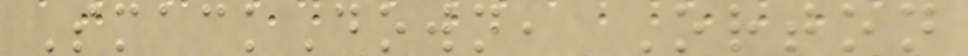SmackDown, Orton
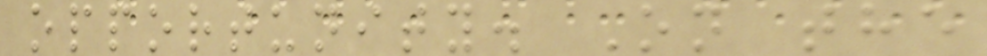opportunity. On the
